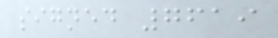signed 7619
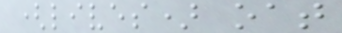(lives) oat
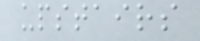upstairs
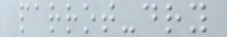parrot-dry
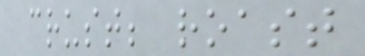crust; roast
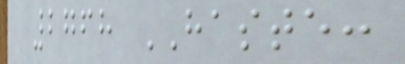2768 HASTE:
